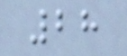28
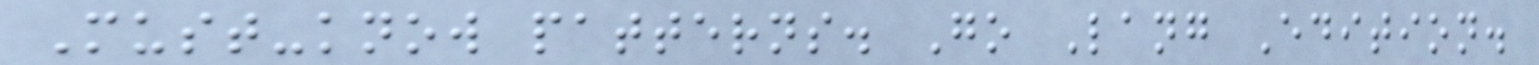Must-know patterns. Go Lang Edition.
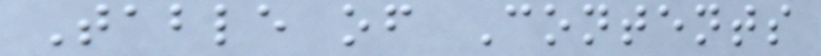Table of Contents
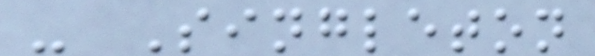- Singleton
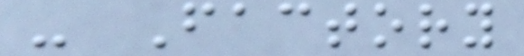- Factory
